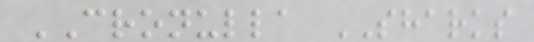CRONULLA SHARKS
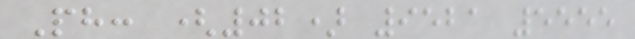Ph: (02) 9521 5555
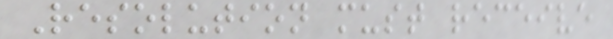Resolution must receive
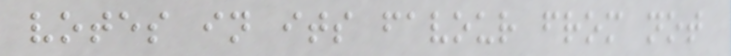votes in its favour from not
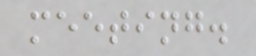meeting.
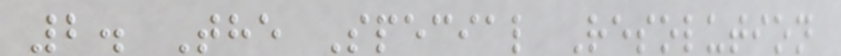2. The Special Resolution
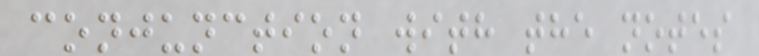conjunction with the notes
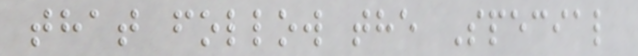that follow the Special
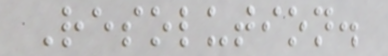Resolution.
